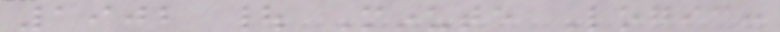1902 | Minute Logic:
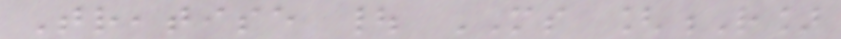Treatise | MS [R]
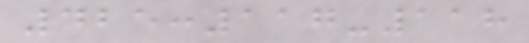425:117-118
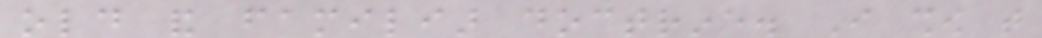old and familiar doctrine. I show that
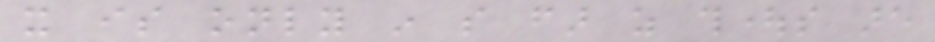it is only in so far as thoughts are
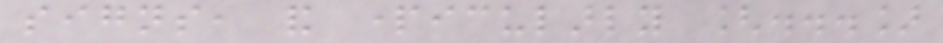signs, and particularly [...]
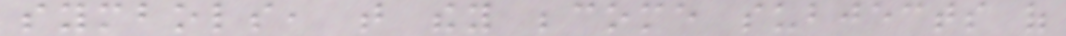symbols, that they become subjects of
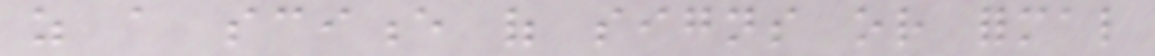as a science of signs or formal
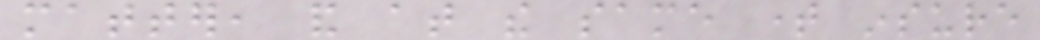matter, and at the same time insure
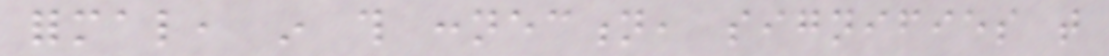formal, in this connection, signifies that
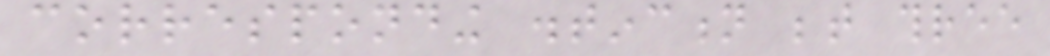corresponding distinction between three
